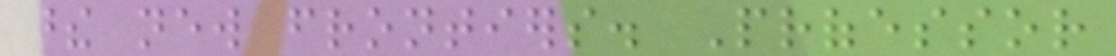these new frontiers. Professor
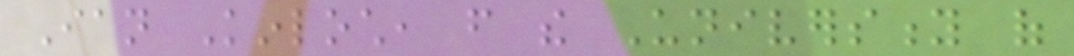Ian Kinloch, from the University of
